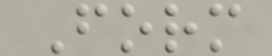Form
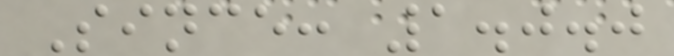Since: 1.0.0
